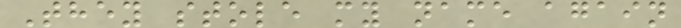They stole my name again
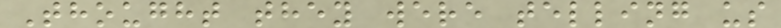Thought they were telling us
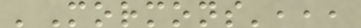'Mormons',,,
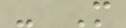- M
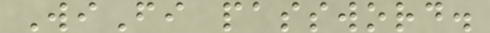WiFi password.
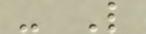- L
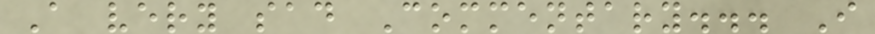A very sad Commentary... I
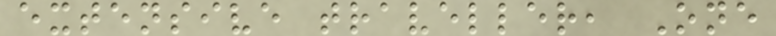extensive traveller, One
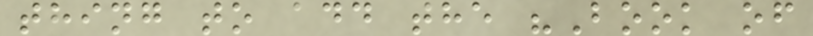thing to add the "Book of
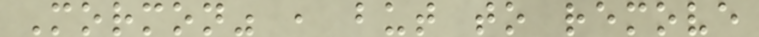Mormon" , but to remove
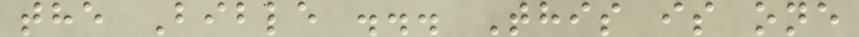the Bible ... This is one
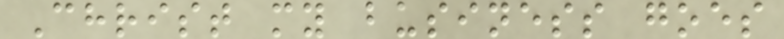Christ my business goes
